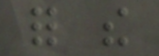for the
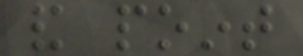and point
